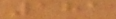181
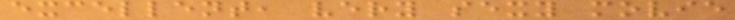excellent, very sexy movie
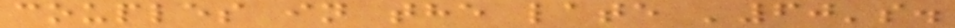couples in the late '60's.
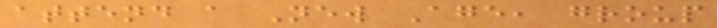attend a New Age, group
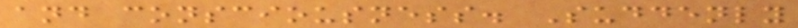and consciousness. Suddenly
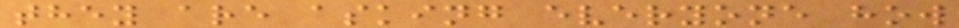they are asking everyone how
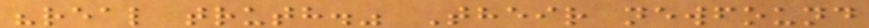"real truth." Their newfound
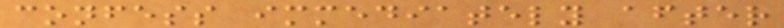confess immediately after
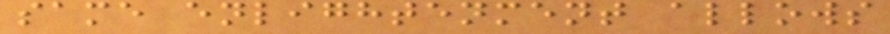same enlightenment allows
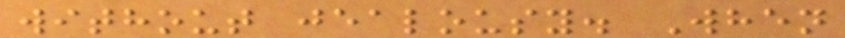without jealousy. When
